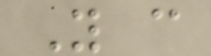You can
